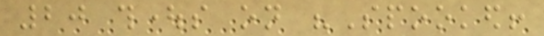20 thoughts on "Spooked!
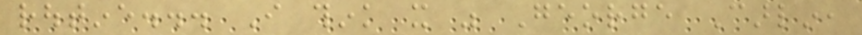routine... I think it was George Carlin,
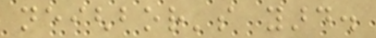neighbor's yard.
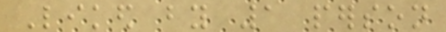Liked by 1 person
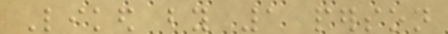Liked by 1 person
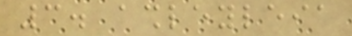3. ashleyleia
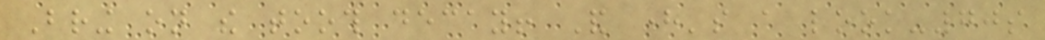Bring on the tooth decay! And here's a look-70s
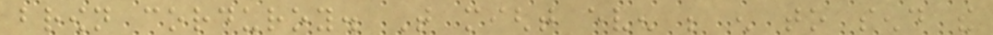brown corduroy. That might even be enough to send the
